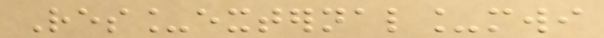Res_external_mwi
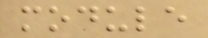module
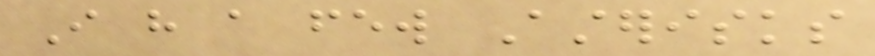I have a few Asterisks
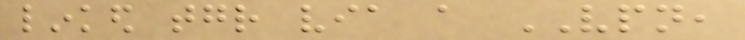linked together via a VPN,
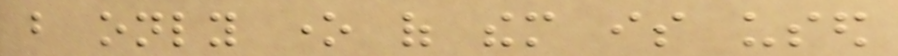but only one of them is used
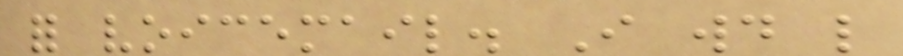for voicemail. I would like
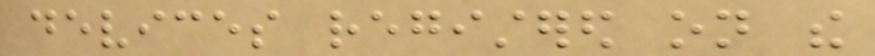devices registered on the
